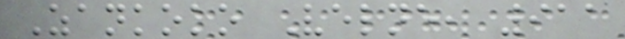Zankoko Velne, 911
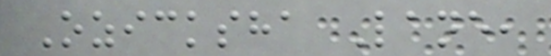Ozicksha Lane,
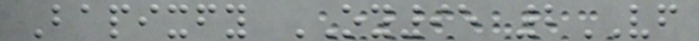Bapixfy OY95 2VF
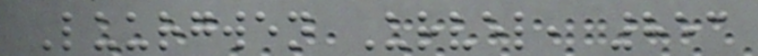Luurgwen Urvel, 853
